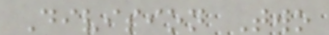Division Two
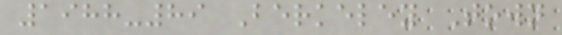1988-89 Berkeley Town
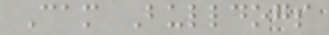Cam Bulldogs
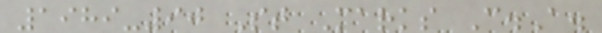1989-90 St Marks C.A.
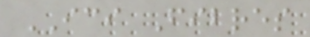ICI Fibres
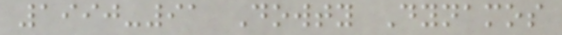1990-91 Dowty Dynamos
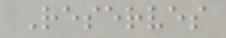Reserves
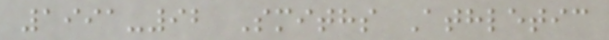1991-92 Smiths Athletic
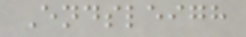Endsleigh
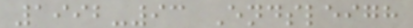1992-93 Endsleigh
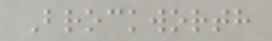Brockworth
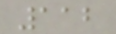112
